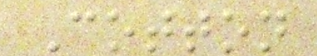Cotton
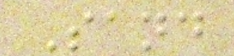Sand
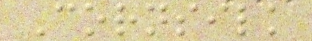Cornsilk
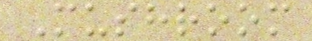Mushroom
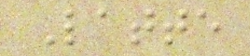Latte
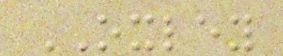OXLEY
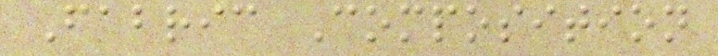Fabric Composition
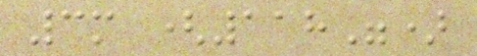3m (118")
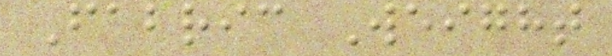Fabric Weight
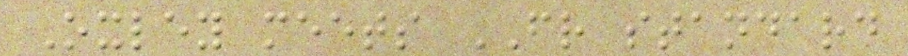Oxley meets FR standard
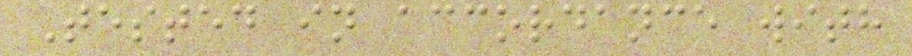Tested in accordance with
